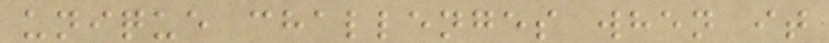unique challenges when it
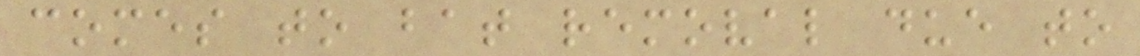comes to bat removal due to
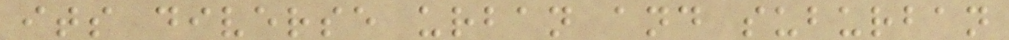its diverse urban and suburban
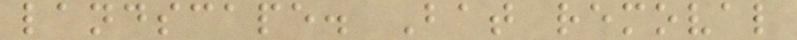landscape. Bat removal
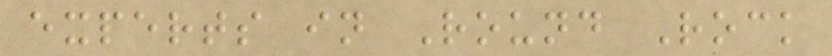experts in Round Rock
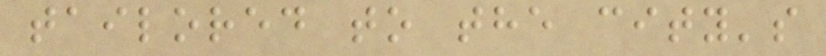tailored to the city's
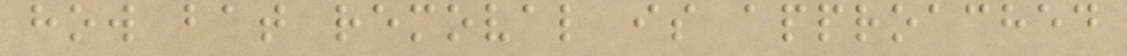how bat removal is approached
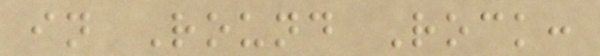in Round Rock:
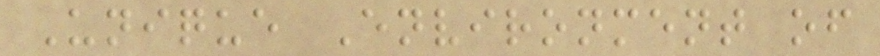Unique Environment of
